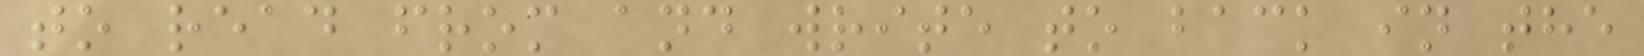to read from and write to back in the
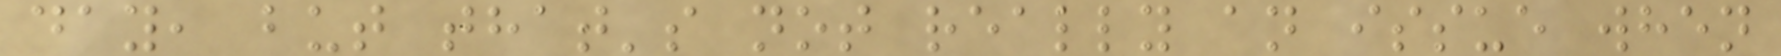day, but that's not really an issue when
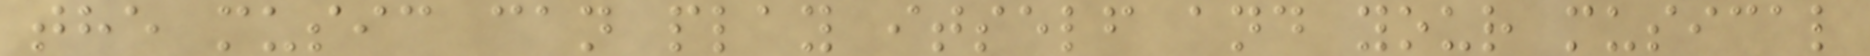the music can play itself and your musical
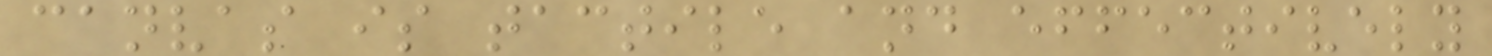canvas is tactile and effectively
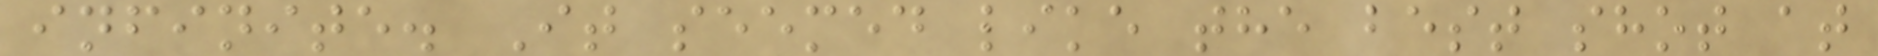infinite. It seemed like the best shot at
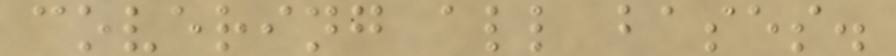covering all bases.
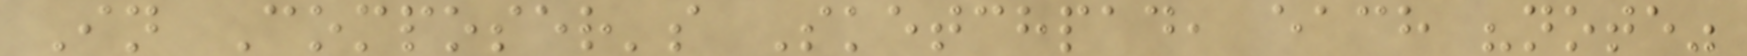In Composer's Sketchpad, each "note"
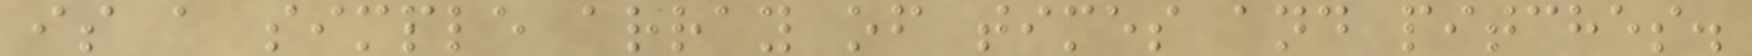is a simple array of times and pitches.
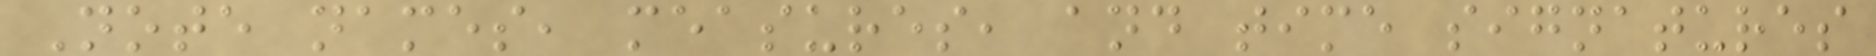Note names, measures, and time signatures
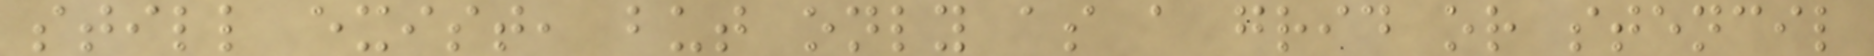still exist, but only as a grid or stencil
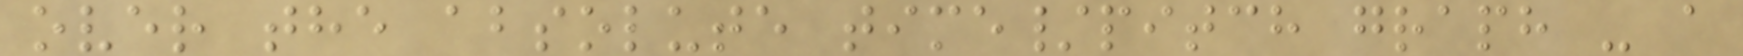over the absolute time/pitch graph - a
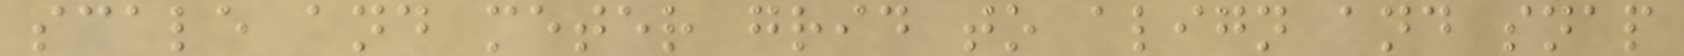scale and meter grid to align and snap
